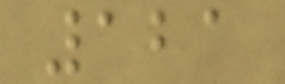121
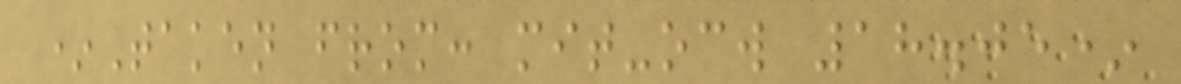*Taken from: mit-ocw 18.05*
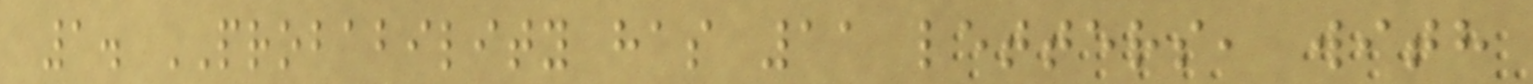1. PROBABILITY has 11 letters, with
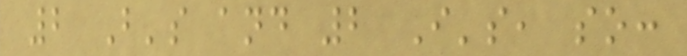2 B's and 2 I's, so:
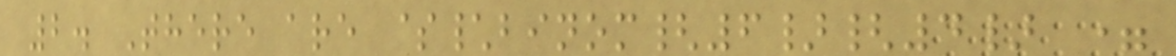2. There are $\binom{6}{4} =
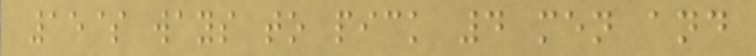15$ ways to pick 4 men and
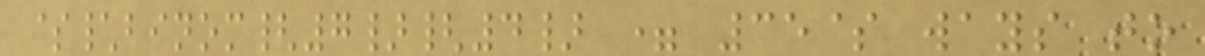$\binom{7}{4} = 35$ ways to
